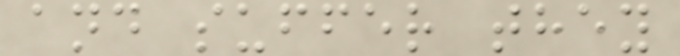and suffer they
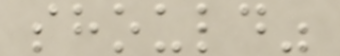should"
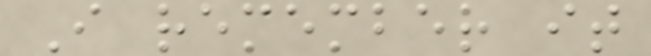I remember it
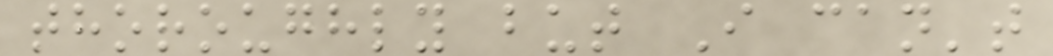thoroughly but I can't
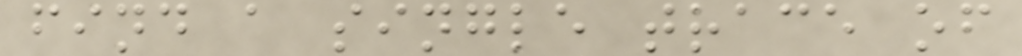find a single trace of
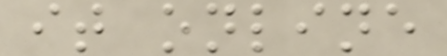it online
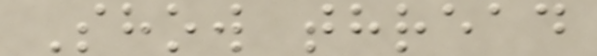Show thread
